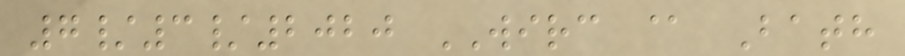7/3/2020 WIRC @ Bath
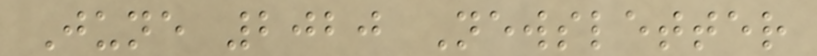June 2020 Newsletter
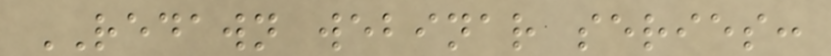REDAWN webinar series:
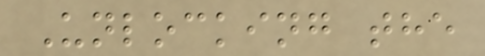Unlocking the
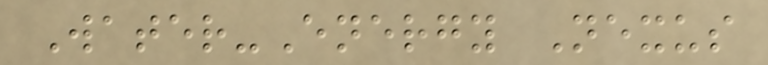Water-Energy Nexus
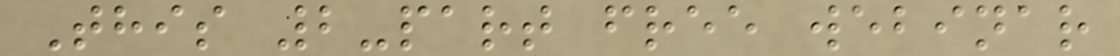This 2-part free webinar
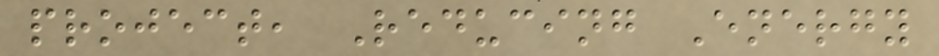project, Reducing Energy
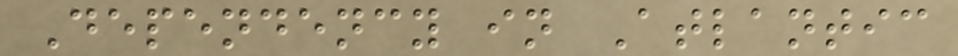Dependency in Atlantic
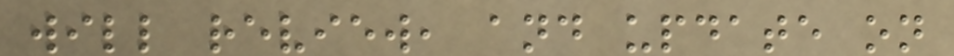will review, and update on
